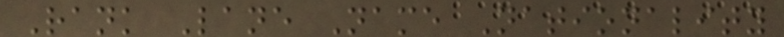Rank Lane Name Nationality
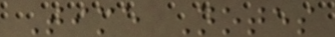Time Notes
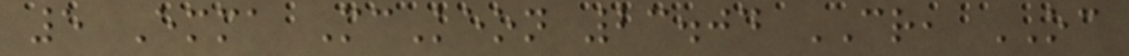5 Emma McKeon 23.04 CR, OC
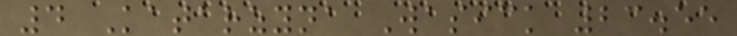4 Katarzyna Wasick 23.55
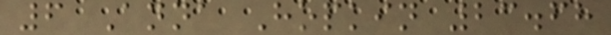6 Anna Hopkin 23.68
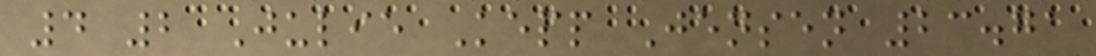4 2 Julie Kepp Jensen 23.71
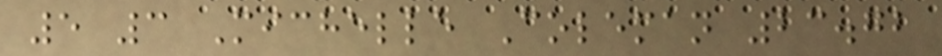5 3 Michelle Coleman 23.72
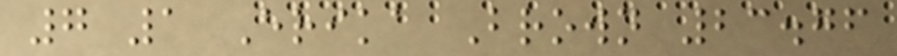7 1 Erika Brown 23.76
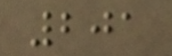201
